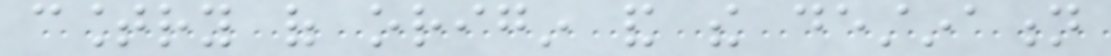country of origin and the destination
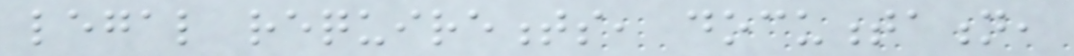legal requirements, documentation,
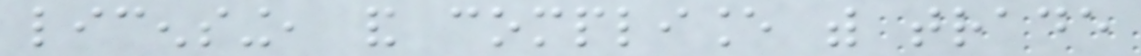licensing, and compliance with trade
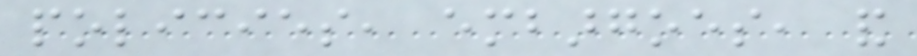policies, embargoes, and
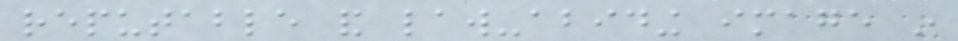reputable and law-abiding image in
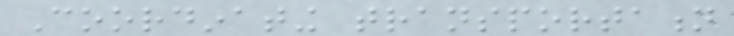Coordinating transportation
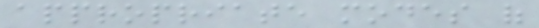appropriate modes of
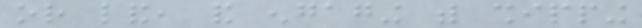or land, and engaging with shipping
